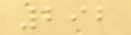292
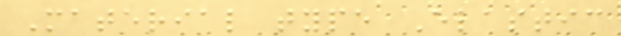Material type Elastic
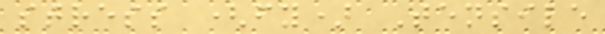stress (fy) Tensile
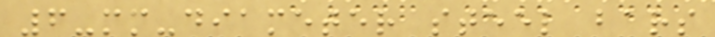6-mm-diameter steel bars
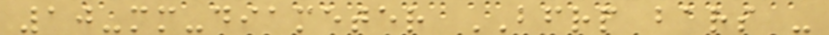10-mm-diameter BFRP bars -
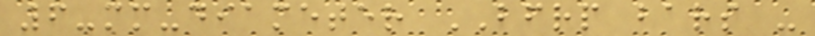6-mm-diameter BFRP bars -
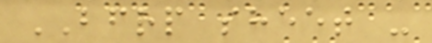BFRP sheet -
